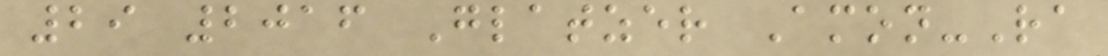29 2016 Glatzer Amon-Ra
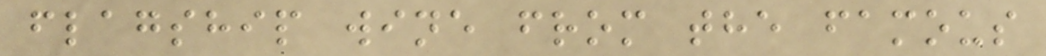flagship wine from the famous
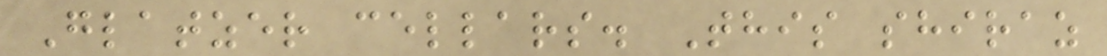Glatzer cellars. This shiraz
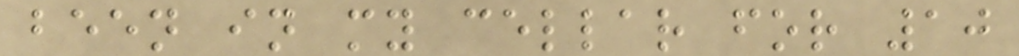been in my cellar for 10
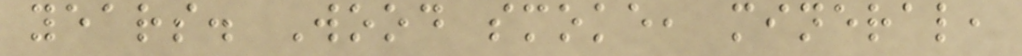years. Wood smoke, mineral,
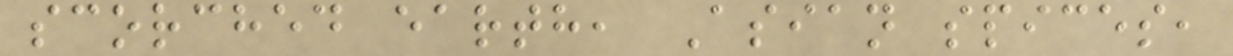scorched earth, Asian spices,
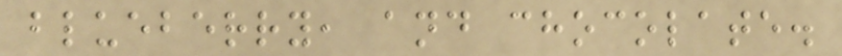blueberry, and chocolate.
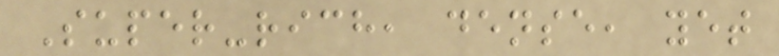Super-rich, dense, yet
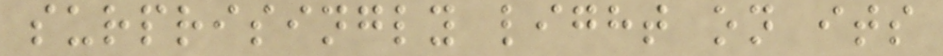surprisingly light on its
